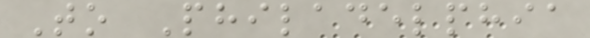To Philadelphia
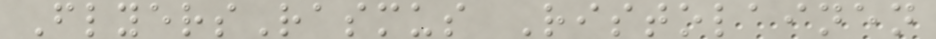FlyersRasmus Ristolainen
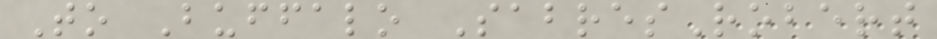To Buffalo SabresRobert
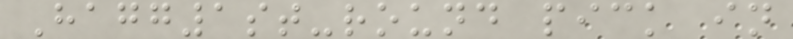Hagg1st-round pick in
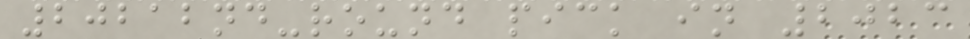20212nd-round pick in 2023
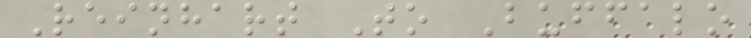Reinhart To Buffalo
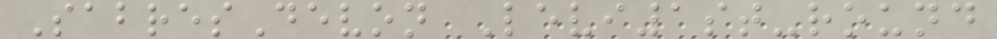SabresDevon Levi1st-round
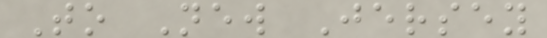To New Jersey
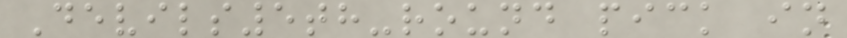Devils5th-round pick in
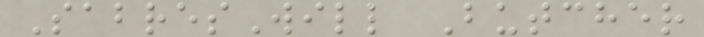SabresWill Butcher
